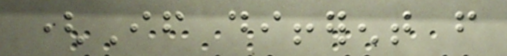(If different from
